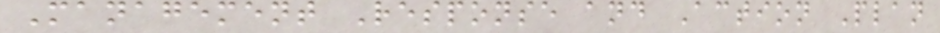Management Response and Action Plan
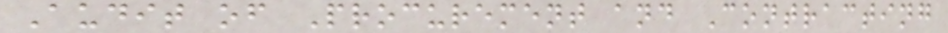Audit of Procurement and Contracting
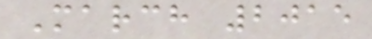March 2015
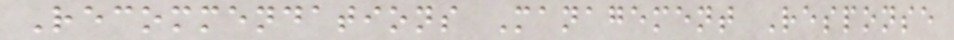Recommendations Management Response
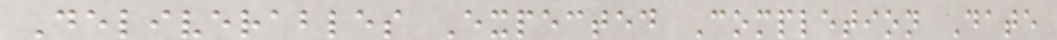Deliverables Expected Completion Date
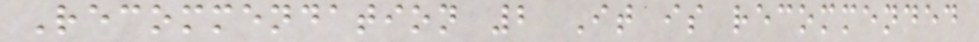Recommendation 2 It is recommended
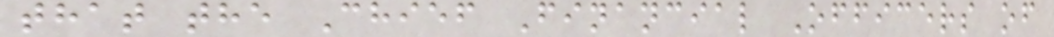that the Chief Financial Officers of
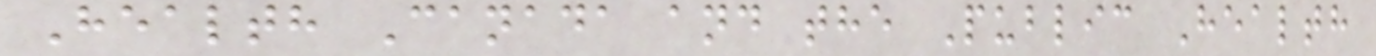Health Canada and the Public Health
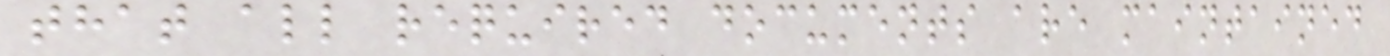that all required documents are maintained
